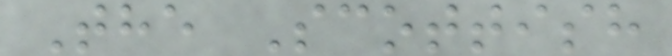The Scottish
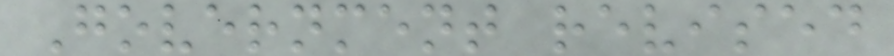Government revised
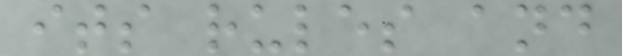its rules and
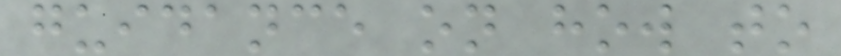guidance on how to
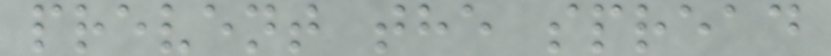prevent the spread
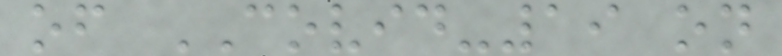of COVID-19 on
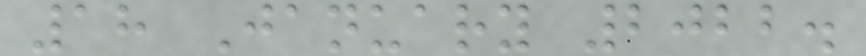18 January 2022.
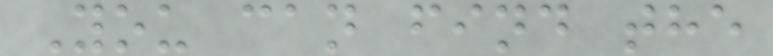You can find the
